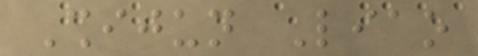Shijun Liao
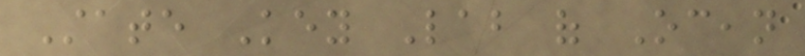State Key Lab of Ocean
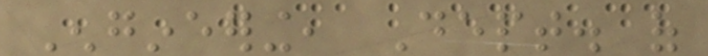Engineering, Dept. of
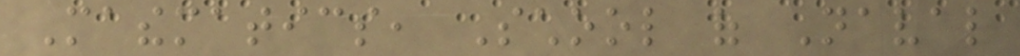Mathematics, School of Naval
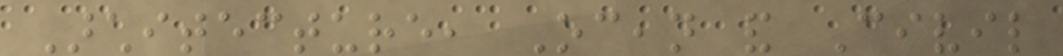Architecture, Ocean and Civil
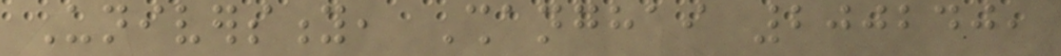University, Shanghai 200240,
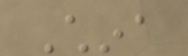China
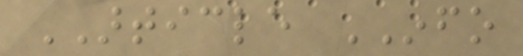ARTICLE INFO
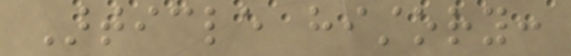Article history:
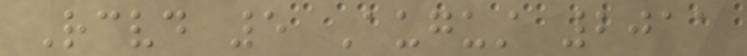Received 5 August 2011
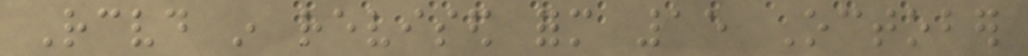Received in revised form 15 October
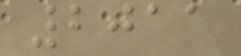2011
